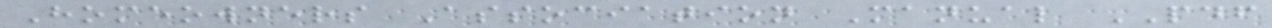Homeowners Association Manual PDF
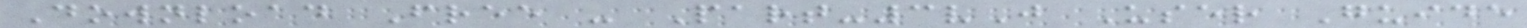Download Free - Part-3vJ User Guide
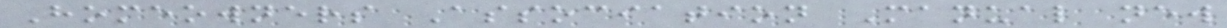Homeowners Association Manual new
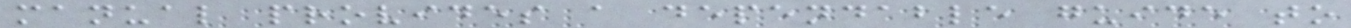manual provides a dependable guide to
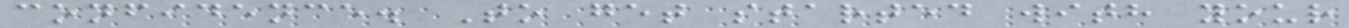confidence. To get started with your
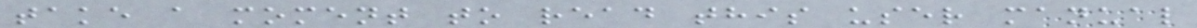take a moment to read this user manual
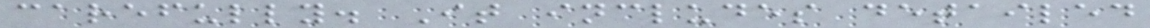carefully. It includes detailed
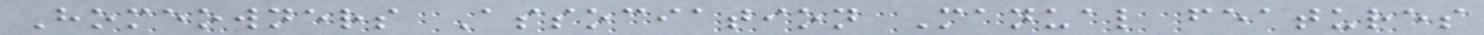Homeowners Association Manual features
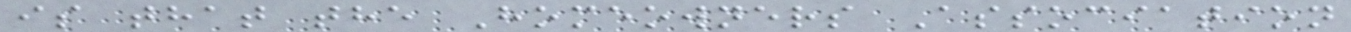is that the Homeowners Association
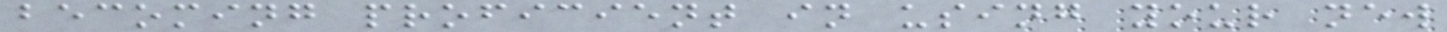becoming proficient in using your new
